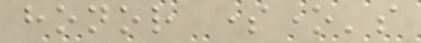honor someone's
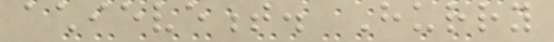achievement. Hurry
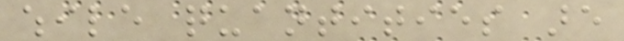while quantities are
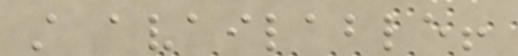still available!
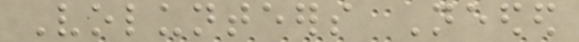Volunteers Needed
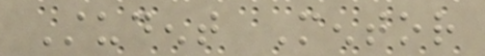Student Mentor
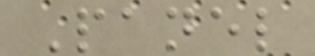Panel
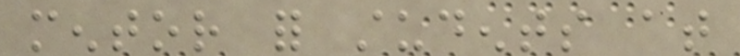mentor for students at
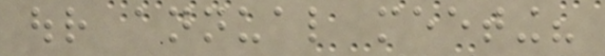our annual meeting?
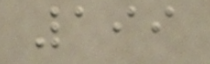199
